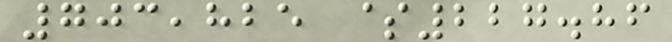703,825 $227.86
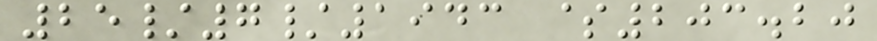25/7/1943 $203.20
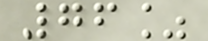76%
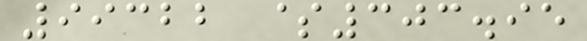99322 $303.95
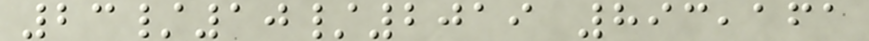23/10/2019 893,161
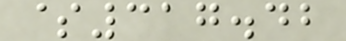$317.42
